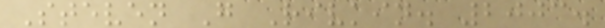Steven G Rivkin. 2003.
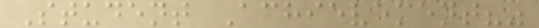Student Achievement?"
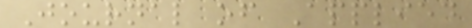Journal of Applied
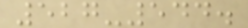527-544.
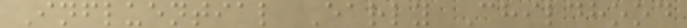Influential Early Childhood
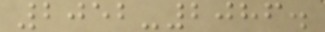2052-2086.
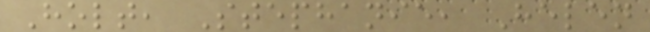Holt, Stephanie, Helen
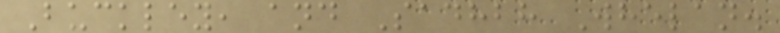Buckley, and Sadhbh Whelan.
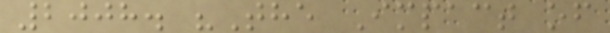2008. "The Impact of
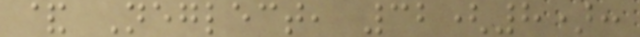& Neglect, 32(8):
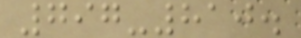797-810.
